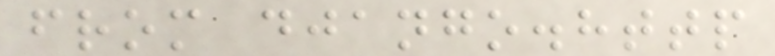from django.http
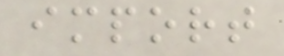import
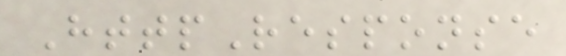HttpResponse
